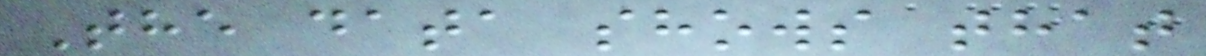The data shows that
